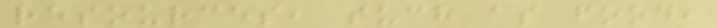resources, such as food,
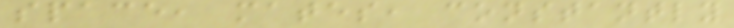space, mates, constantly
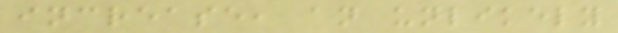increase, an unlikely
